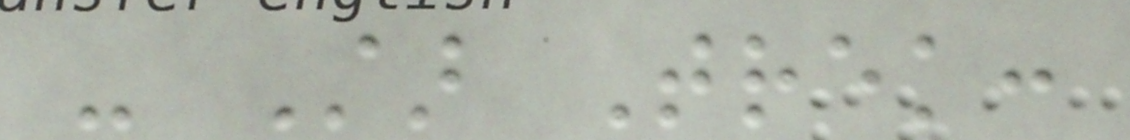- Star Trek:
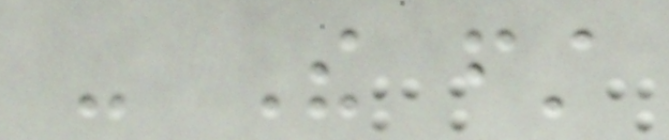- The first
